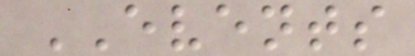EVENTS
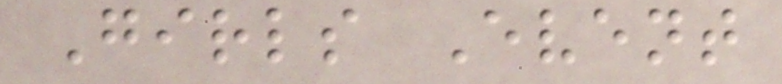Girls Event
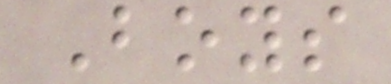Boys
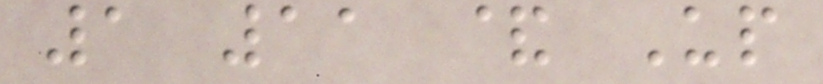1 11 & Up
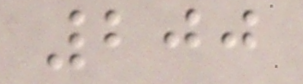200
